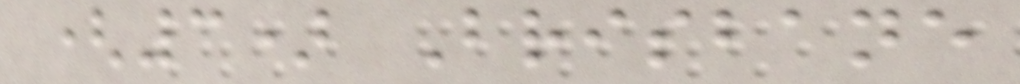(3) Brisbane
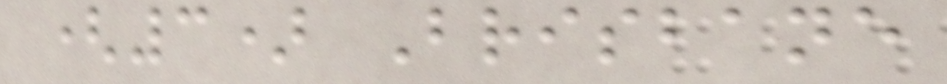(3) Brisbane
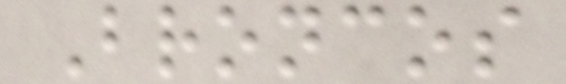Broncos
